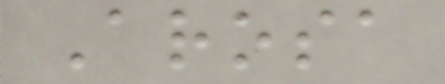Arosa
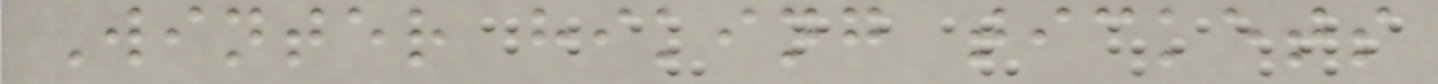Winter hiking tickets
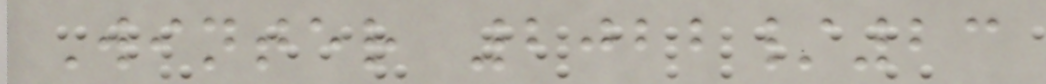Winter 2022/23
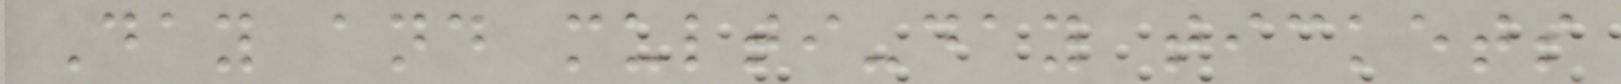Day and multi-day tickets
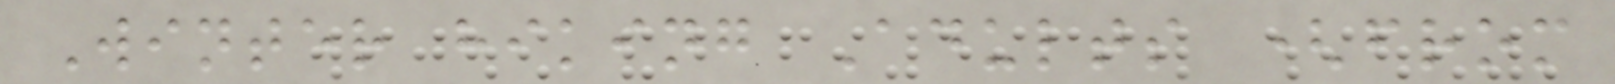Winter hiking Adults (from
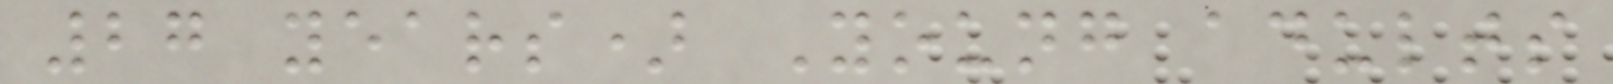27 years) Young adults
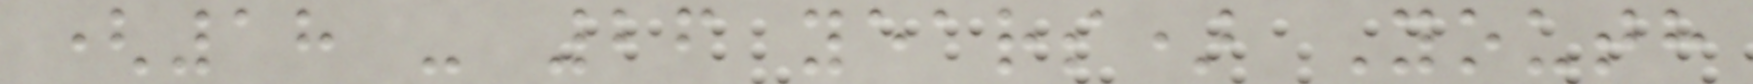(18 - 26 years) Youth
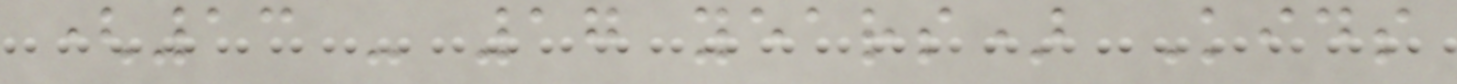(13 - 17 years) Kids
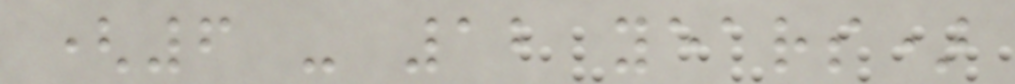(6 - 12 years)
